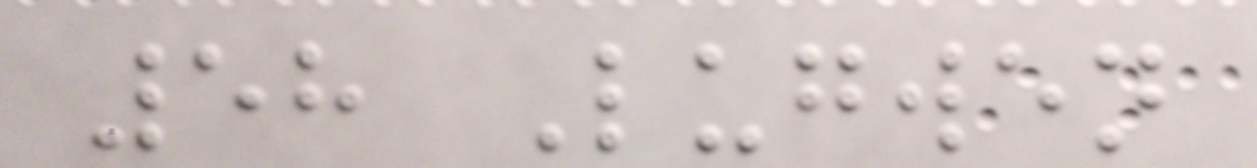58 Lugwen
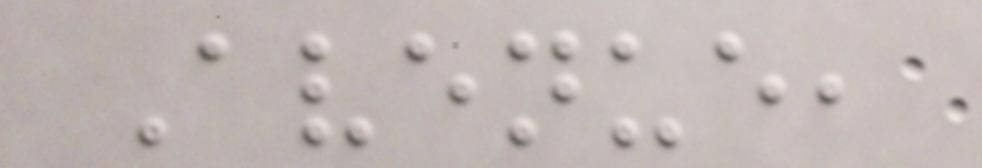Avenue,
